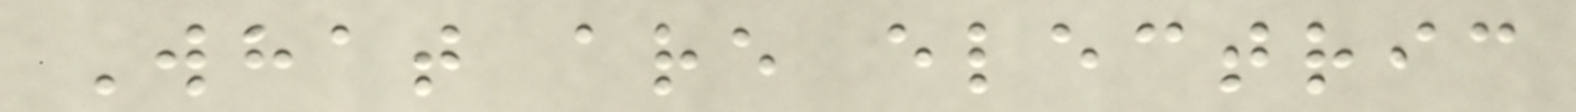What are electric
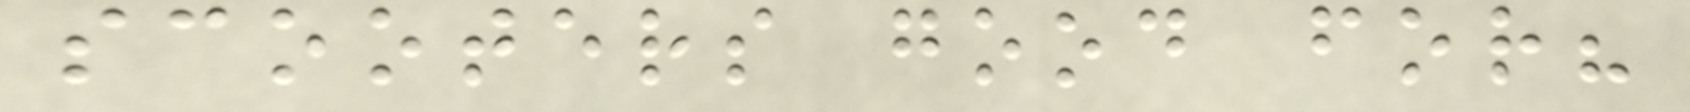scooters good for?
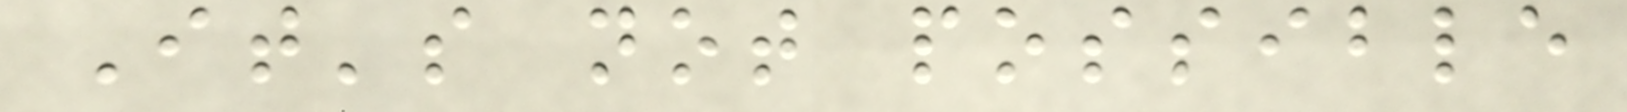It's not possible
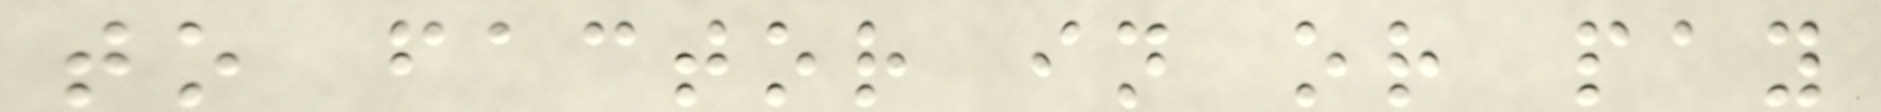to factor in or pay
